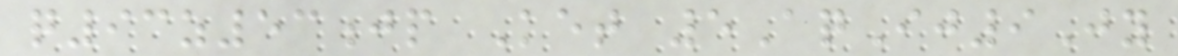q93z53jp Ket 5AqIj9Jy
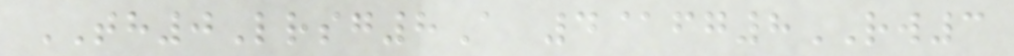TH0Lrsg8A 4@fg8RW3
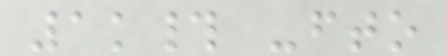1k# -fto
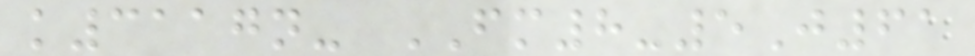k3117n- FM8-5J61
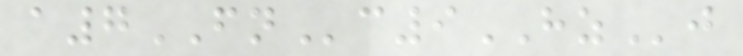a7FNc9HZj
